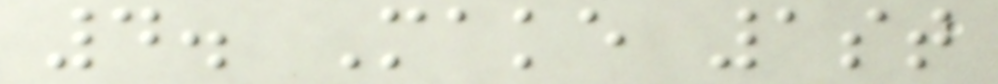4. Make 1st
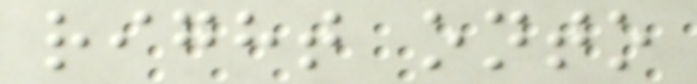right onto
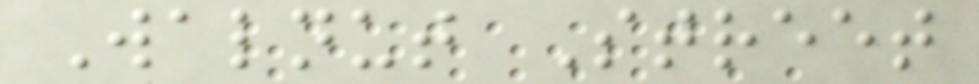Walnut Street
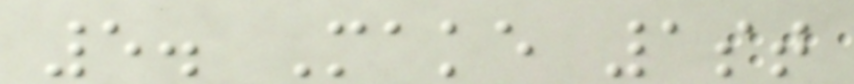5. Make 1st
